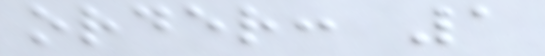order: 1
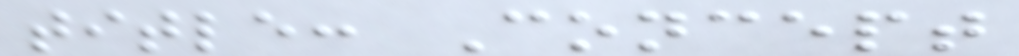title: Concept
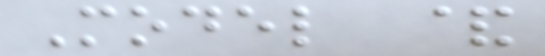Model &
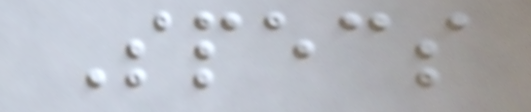Specs
